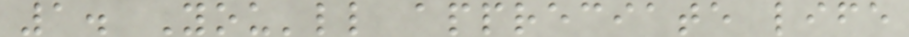1. You'll appreciate life
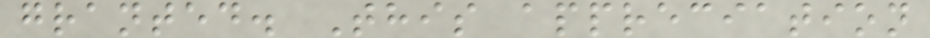granted. This appreciation
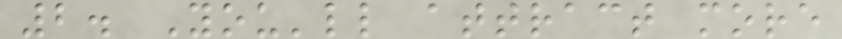2. You'll attract more
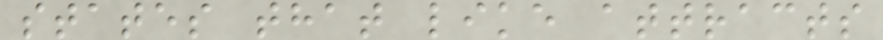states that like attracts
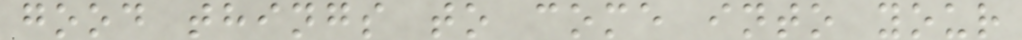good things to come into your
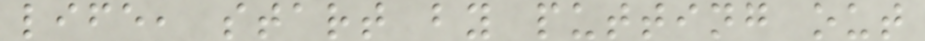life, start by putting out
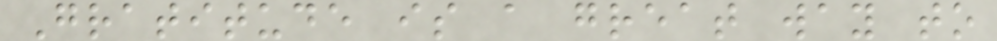Gratitude is a great way to
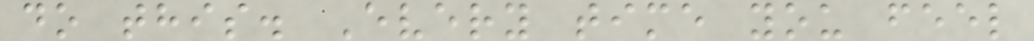do this. Every time you feel
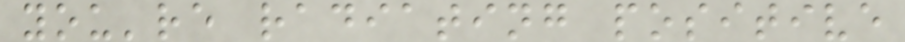you're radiating positive
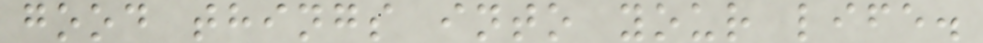good things into your life.
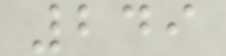249
